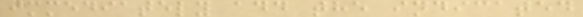immediately add the indicated
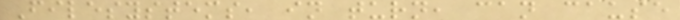Filesystems, in turn, can cause
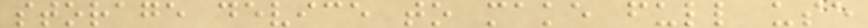storage device to make full use
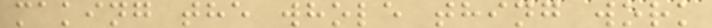making the whole thing work
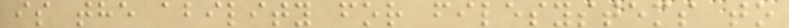is the ability for filesystems to
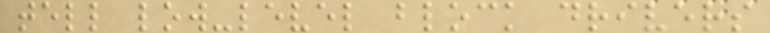tell low-level block drivers
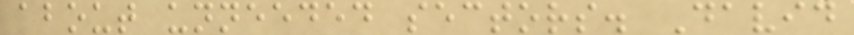about unneeded sectors. David
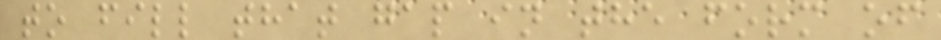to fill that gap in the form of
